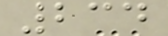234
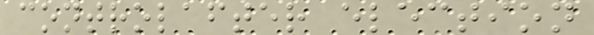controlafter election
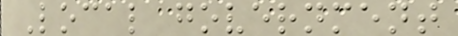Local government
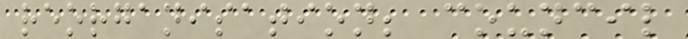reorganisation; council
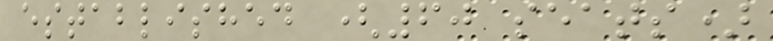established (60 seats)
